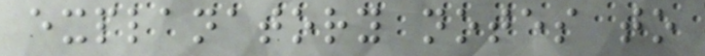explanatory notes to
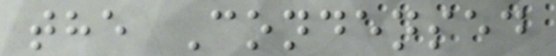the Condensed
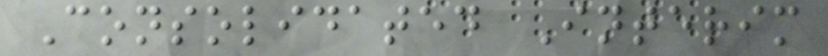Consolidated Interim
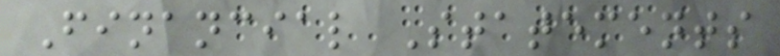Financial Statements
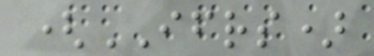(IFRS)
